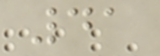41
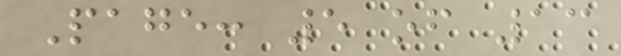Page: 5 of 13
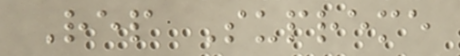Rep Supreme
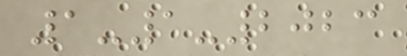1-1-2023
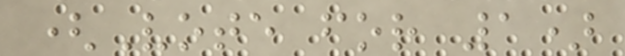(Vote for 1)
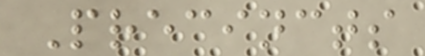Precincts
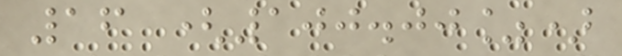16 (100.00%)
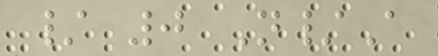/ 0 N/A
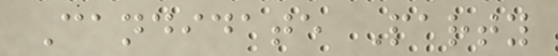Candidate Party
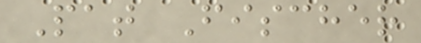Pat Fischer
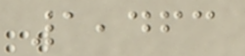1,463
